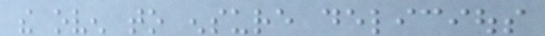the oven to ensure delicious
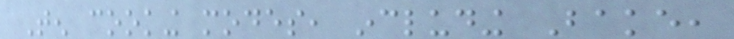Ten cooking modes, including Bake,
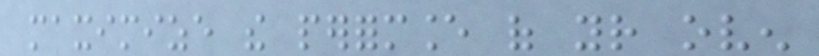maximize the performance of your oven
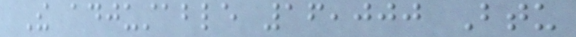The adjustable 16,000 Btu
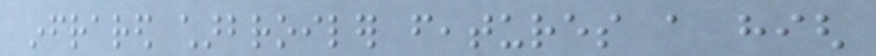infrared charbroiler features a high
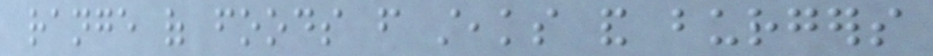range of foods from steaks and burgers
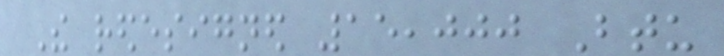The redesigned 15,000 Btu
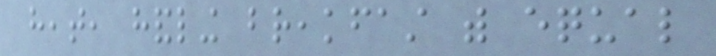heat, handling breakfast with equal
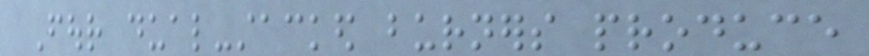Four dual-stacked burners produce
